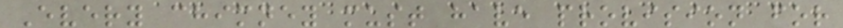Every chimney must have provision for
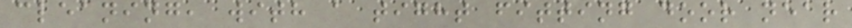cleaning, with a tight fitting door near
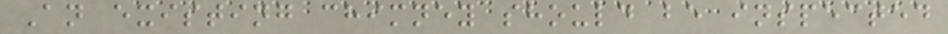An existing chimney should be inspected
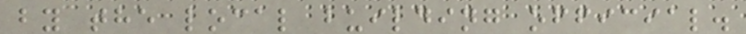by the local building official.
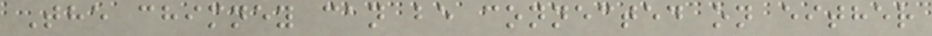The chimney can be connected on either
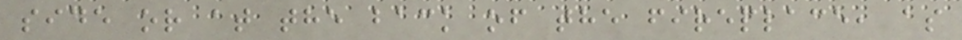side or at the back of the fireplace, as
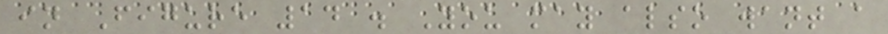in Figure 14 . You may also want a
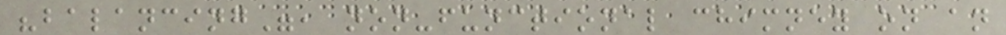"balancing", non-functional chimney on an
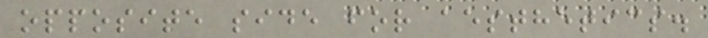opposite side for aesthetics.
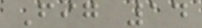Fig 14
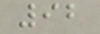92
